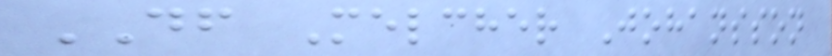DF Melcher Johansson
